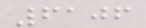6106
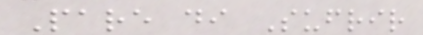Pare di Sufrir
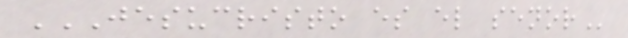JESUCRISTO ES EL SENOR
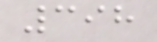398
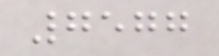7577
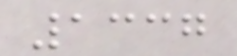1337
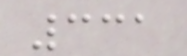331
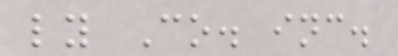ly Co. inc.
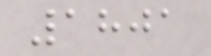1801
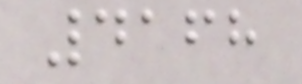4168
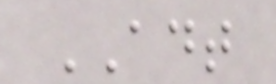ADT
